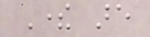There are
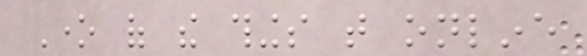One of the things that online
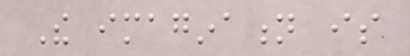The imagination is
